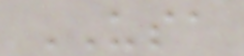USA
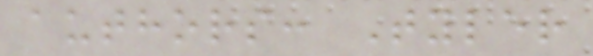authors: Tyler
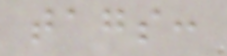tags:
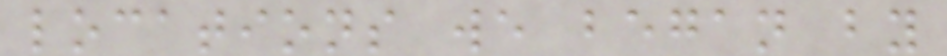locations we began by
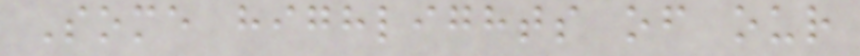Some highlights of our
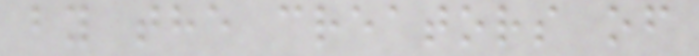by the creators of
